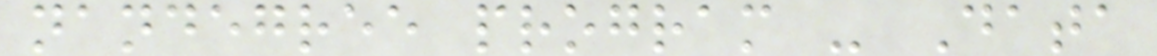nandegree program - Data
